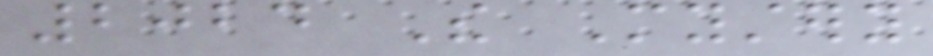2024 The Mystery
